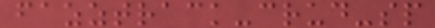fazztrack-crud-sp
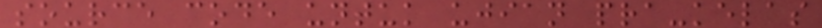source code untuk ujian pra-kelas
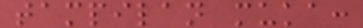tampilan muka:
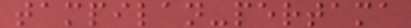tampilan-pertama
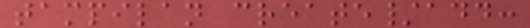tampilan create/add:
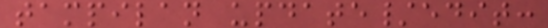tampilan update/edit:
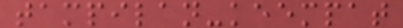tampilan-keempat
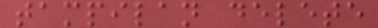tampilan delete
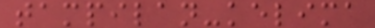tampilan-kelima
